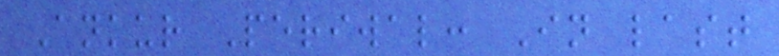Ankur Periwal: In last
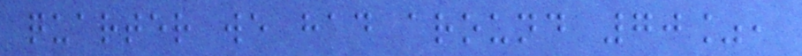quarter we had around 70%,
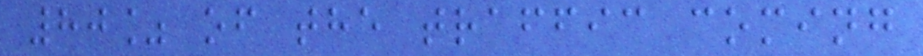80% of the traffic coming
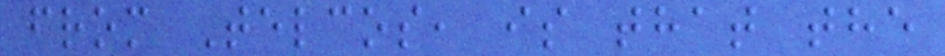from Telcos, is that the
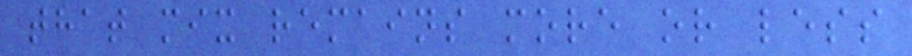that mix remains more or less
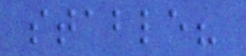stable?
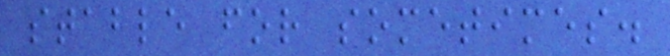stable for sometimes.
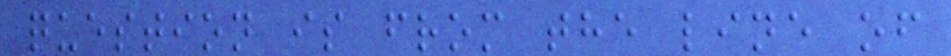question is from the line of
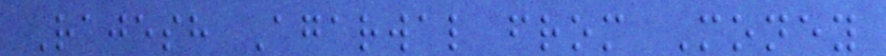Rajesh Agarwal from Money
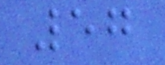57
